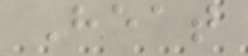Heat
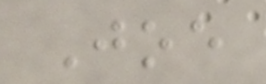Joe
